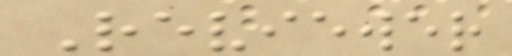Reviewer
